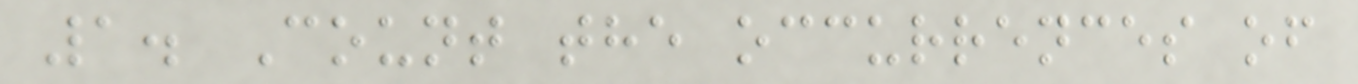1. Count the occurrences of
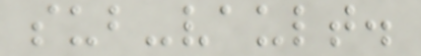sub-vault.
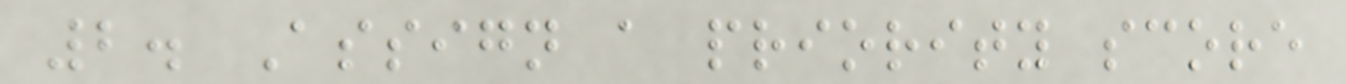2. Assign a priority score
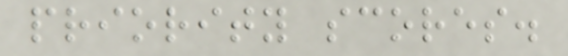priority scores.
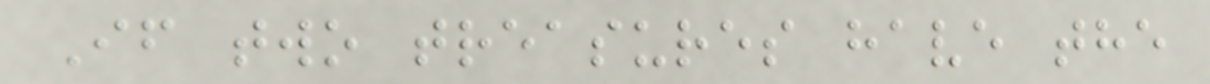If two treasures have the
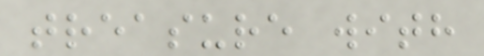treasure with
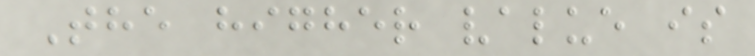The higher value is
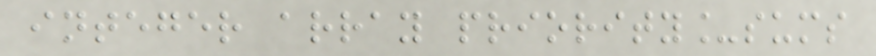integer array priority_sums
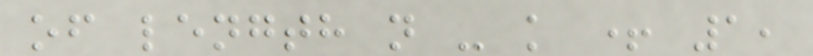of length n - k + 1,
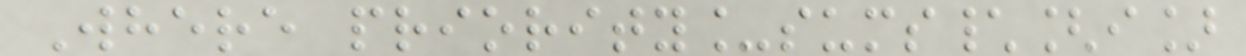Where priority_sums\[i]
